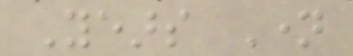Years Name
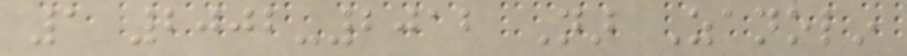1 2002-2012 Nar Zanolin
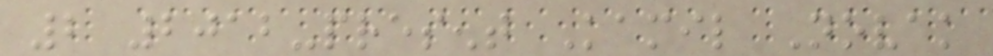2 2012-present Kamil Novak
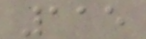115
